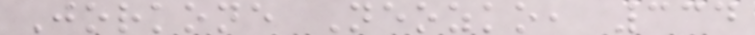Jorkone Neozko, 334
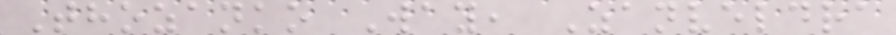Thozanko Way, Zanveldra
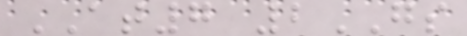AT7 2GS
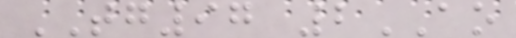TG97 2AO
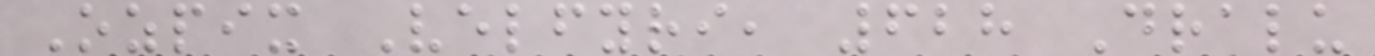Ozpix Velfyri, 628 Dralu
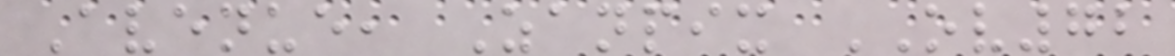Avenue, Zanpix OV72
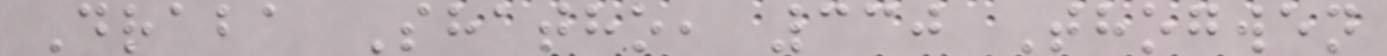Draba Shatho, 330 Thogwen
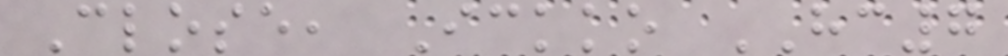Close, Ickko HC7
